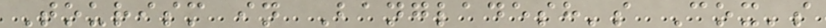Tourism in Bangladesh's Cox's
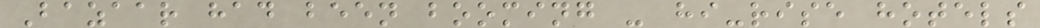Bazaar had been booming - hi-rise hotels
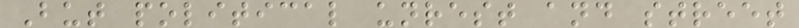But political unrest and street
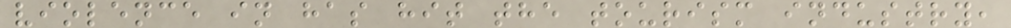violence in has hit the tourism industry,
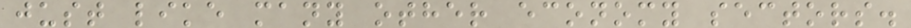just like many other economy sectors.
